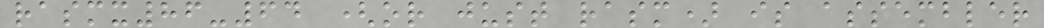rasmx86-64 (or just rasm) is assembler
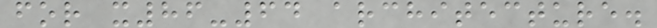for x86-64 architecture.
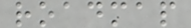roadmap
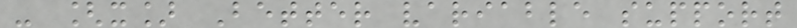- [x] Better variable support
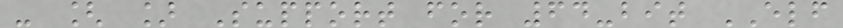- [ ] Support for 64-bit ELF
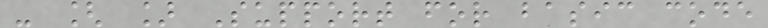- [ ] Support for basic code
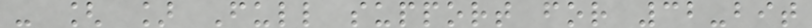- [ ] Full support for 32-bit
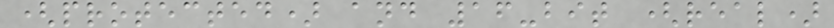(protected) and 16-bit (real)
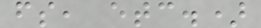fs, etc.)
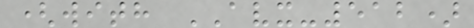(with AVX-512)
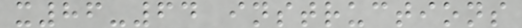x86-64 instructions
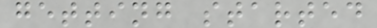getting started
